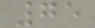75
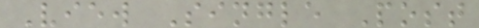View Single Post
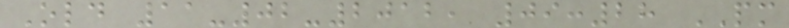Old 11-02-2012, 09:28 PM
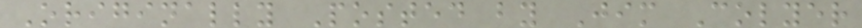Originally Posted by Jim Colyer
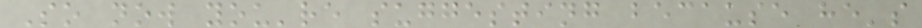So now you're suggesting because he's
